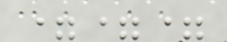===
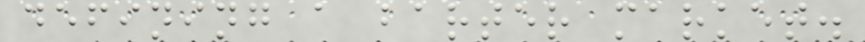defining a barter market.
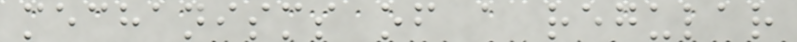mechanisms of a regular
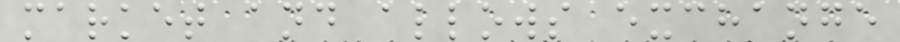market and allows exchange
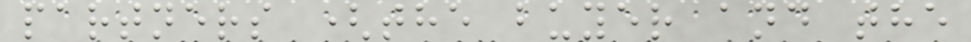partners (the buyer and the
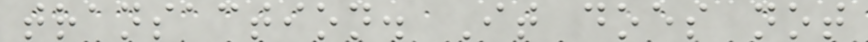transaction. It does not
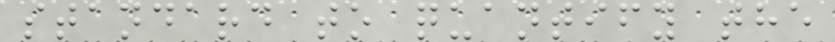standard to quantify the
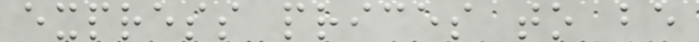express prices to be
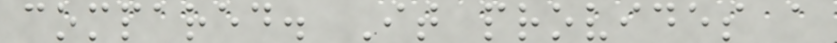compared. It provides a
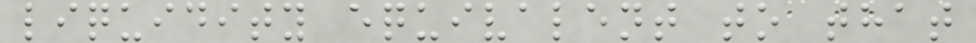liquidity equivalent to that
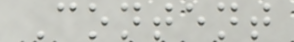Content
